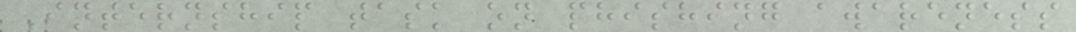Internship task on phishing awareness
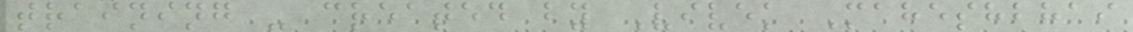training - created by Vivek Maheshbhai
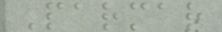Parmar
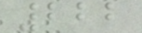222
